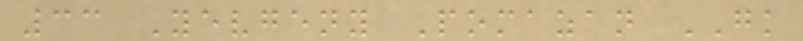33 Yevgeny Pomazan GK
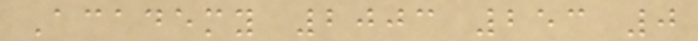Academy 2003 253 0
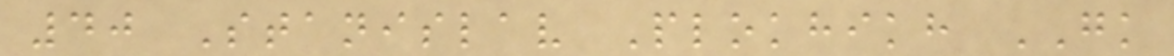40 Stanislav Plokhikh GK
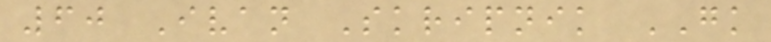60 Ivan Skripnik GK
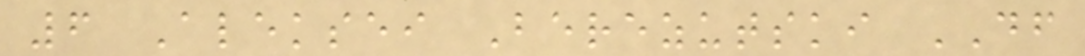6 Aleksei Berezutski DF
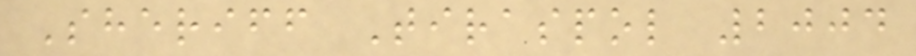Sheriff Tiraspol 2004
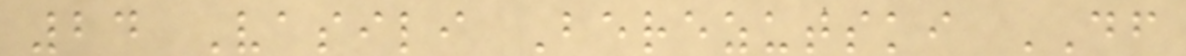24 Vasili Berezutski DF
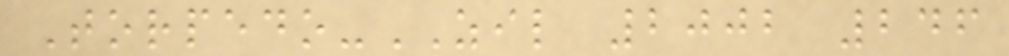Torpedo-ZIL 2002 246
